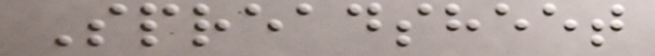Spreadsheet
